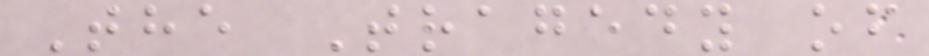The Tragedy of
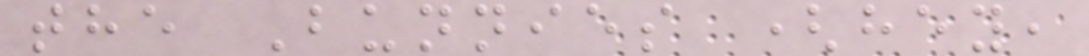the Bunnies (hey,
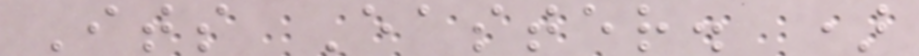Its Easter. )
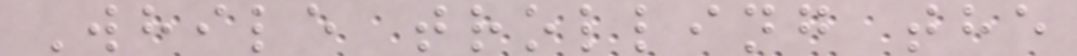While trolling the
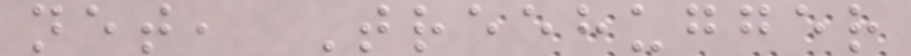net, Treehugger
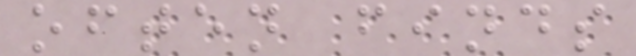often finds
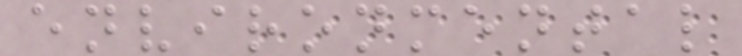environmental
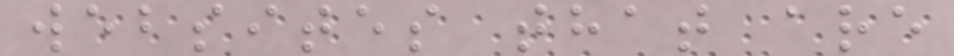websites that are
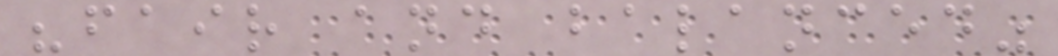"fair and balanced"
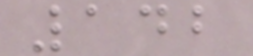142
